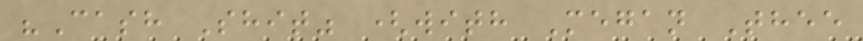"Cash Shit" (with Megan Thee
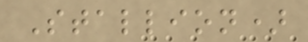Stallion)
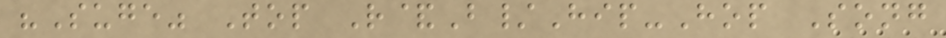"Suge" Top R&B/Hip-Hop Song
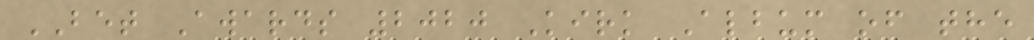BET Awards 2020 Kirk Album of the
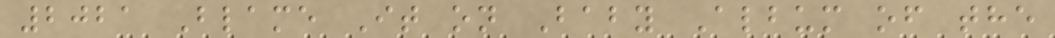2021 Blame It on Baby Album of the
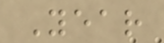Year
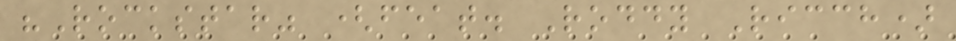"Rockstar" (feat. Roddy Ricch)
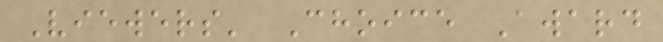Viewers' Choice Award
